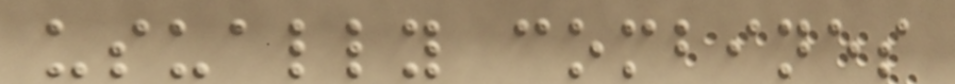usually combines
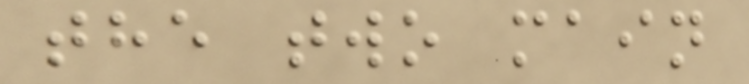the two main
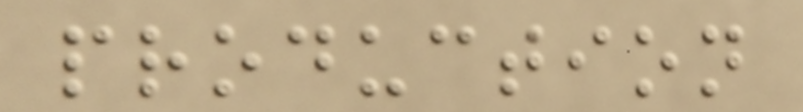production
